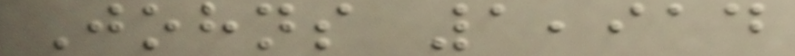Johns 1,914
